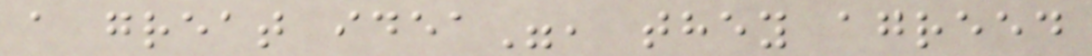a great idea", they agreed
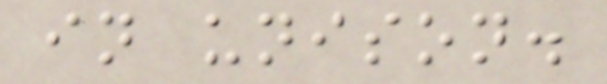in unison.
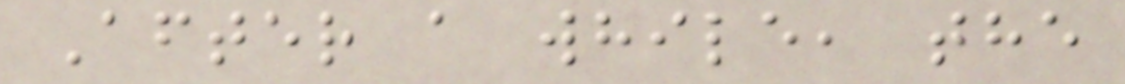After a while, the
